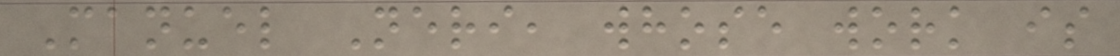Manuel Neri, whose work is
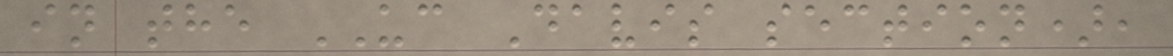in the UC Davis section),
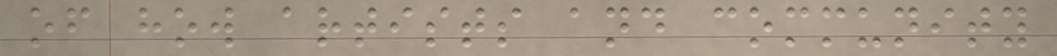of how artists and community
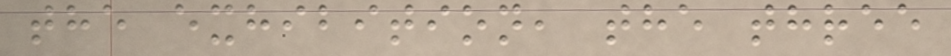the exhibition, the three
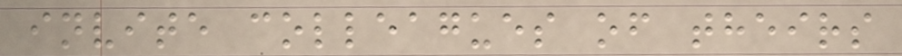invite colleagues of theirs
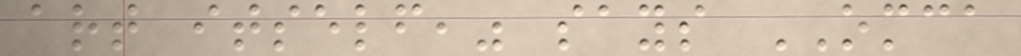art itself," says OMCA
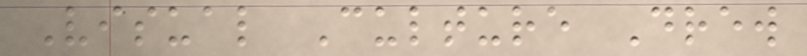Visual Culture Drew
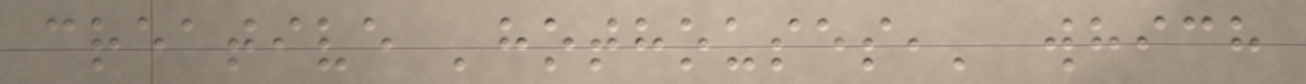creative 'hothouses,' which
